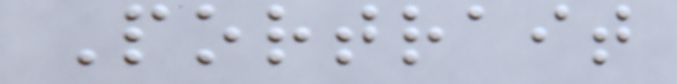Portrait
